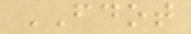FDOT
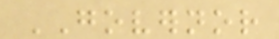GOVERNOR
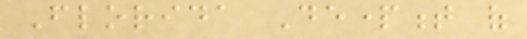Florida Department of
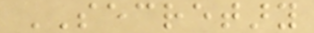SECRETARY
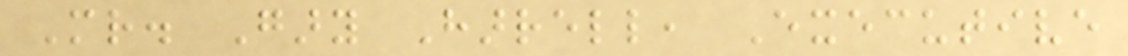Mr. Gary Harrell, Executive
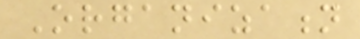Organization
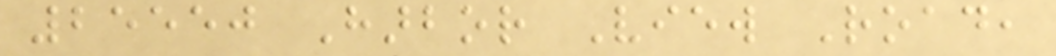25550 Harbor View Road,
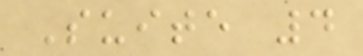Suite 4
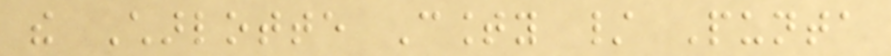the Charlotte County / Punta
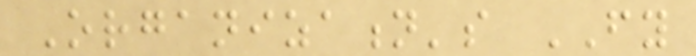Organization's FY
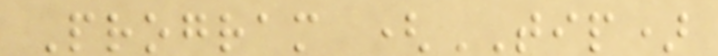Program (TIP)
